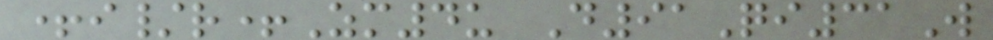+i/r+Zm4u D91Qi31W
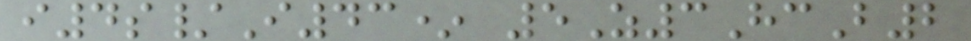i4s/I43* 5Z3HcB2
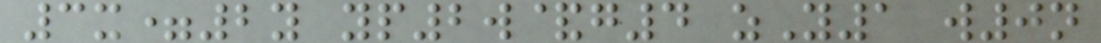3x=2y yp2w&g4 zY1 w0n
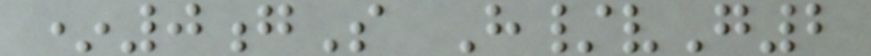*0gS H/vG2
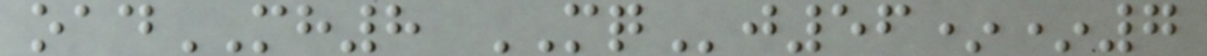oadMH8 MQj56**7
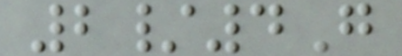2/4G
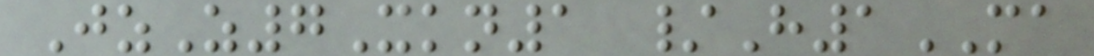JzZ7Xkn1 /H1MA
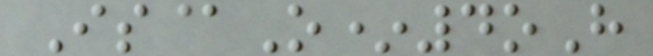Is@O*4oH
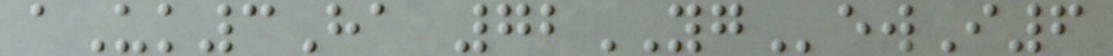aUk3Ha 72YGewI6
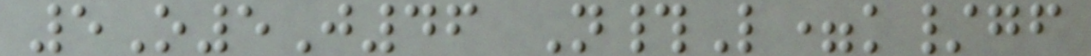5O5J46 N#L=k/gf
